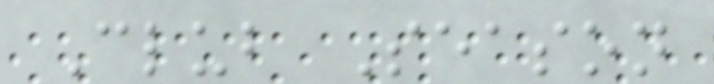Club Season
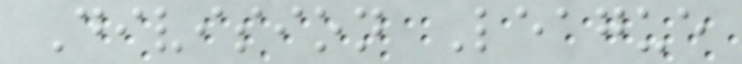Division League
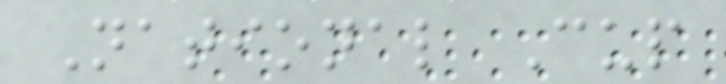National Cup
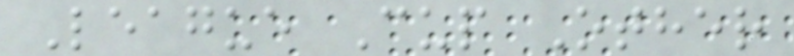League Cup Other
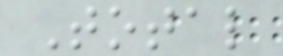Total
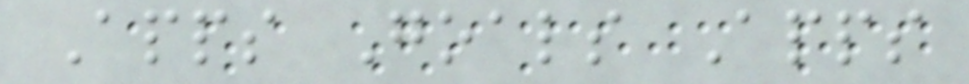Apps Goals Apps
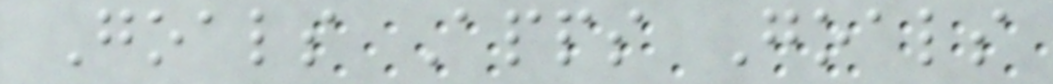Goals Apps Goals
